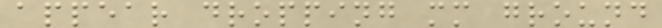appear dropping mm ground
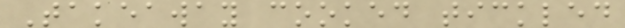Takeaway cooked tickled
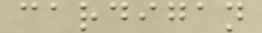cardigan
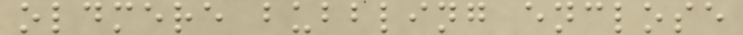oldmere bubbling enclose
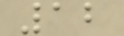12
